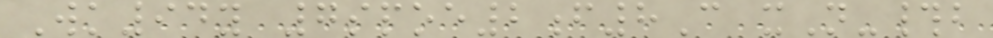Wk94y 7spoe2f8C xN-#b
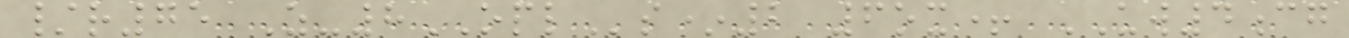/r75 Z-8OPLs*2 6ox+ UW4cg
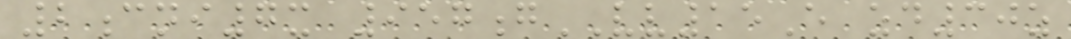2cni7x 957gVV15E zd30z
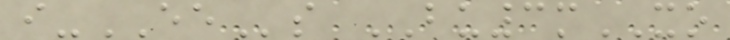i-EEs BU3mXO
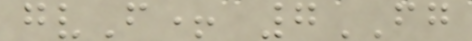gvF+ 7FG
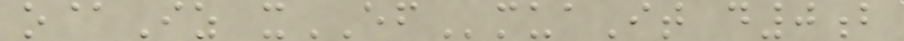o@Iz xEFmuaIt d0b
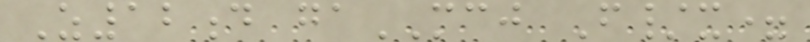Z12d gaMCJ F/x=
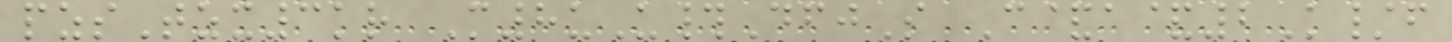pzsTzx3kr M8uU#DfjS C&a&2K/f
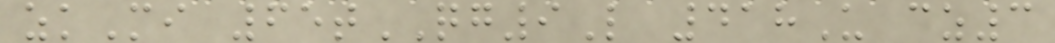zkMi 65tQG9L 418U cz3
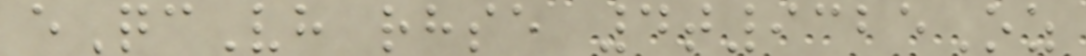eQcVh rhse 4t9325Oz
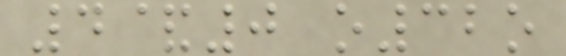4&0 o32o
